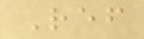Ref
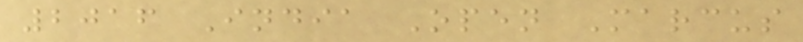2016 India Open Marcus
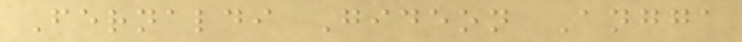Fernaldi Gideon Angga
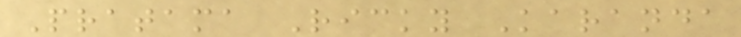Pratama Ricky Karanda
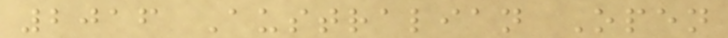2016 Australian Open
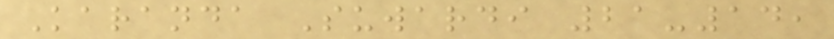Karanda Suwardi 21-14,
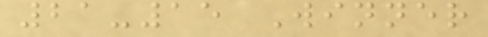21-15 Winner
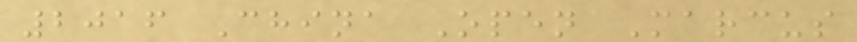2016 China Open Marcus
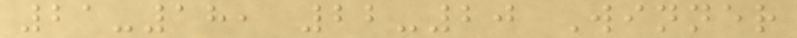21-18, 22-20 Winner
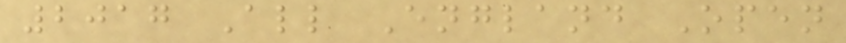2017 All England Open
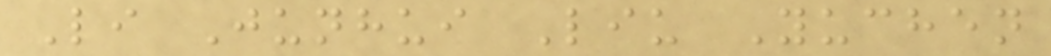Li Junhui Liu Yuchen
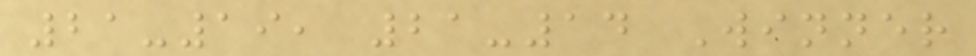21-19, 21-14 Winner
